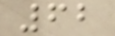62
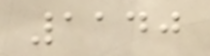1140
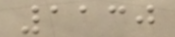1130
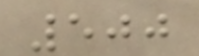500
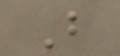B
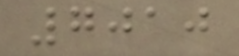7010
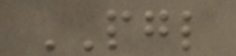PGL
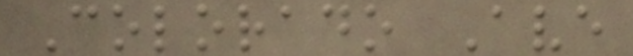Colorado Ave
